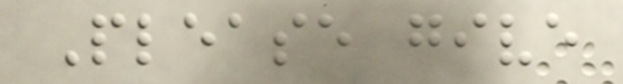Please give
